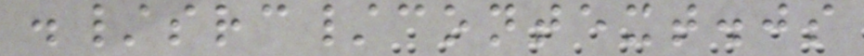./src/context.js
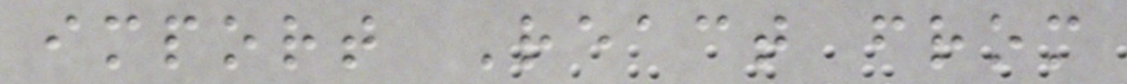import React from
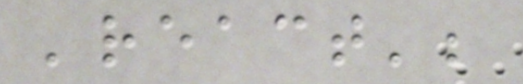'react';
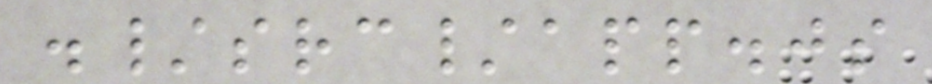./src/app.js
